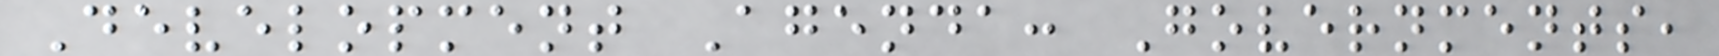Development Agenda: Governments,
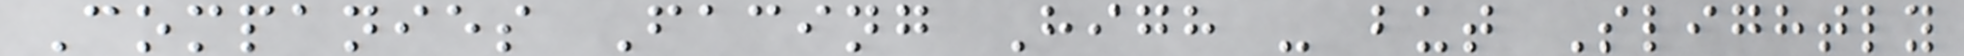Companies Facing High - but Slightly
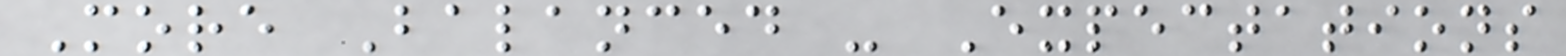More Balanced - Expectations
